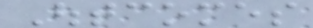Outcomes
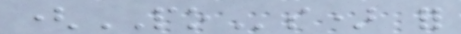(POs) for
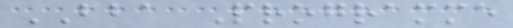BBA Programme
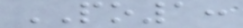PO1:
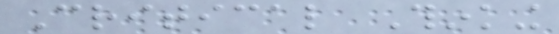Critical Thinking
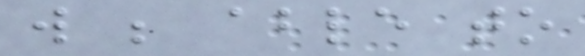will be able to
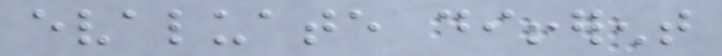evaluate different
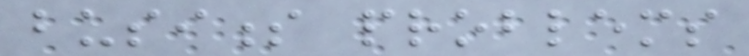business problems
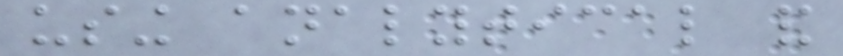using analytical and
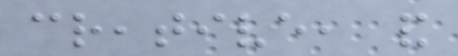creative, and
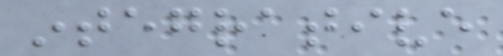integrative
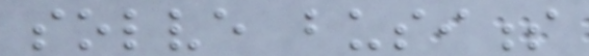solve business
